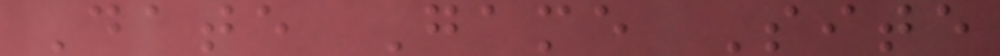Date Game Site
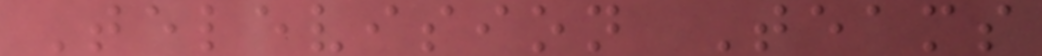Television Teams
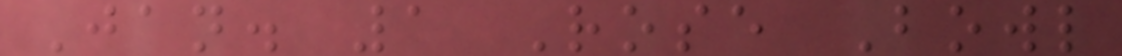Jan. 1 Rose Bowl
